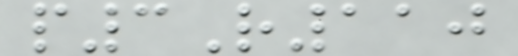p3R110
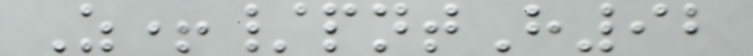Z+/pntH92
